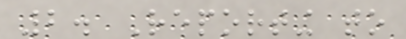2. Reporting to
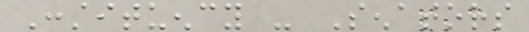Constituency - Senators
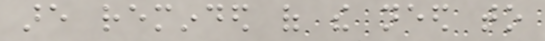are reminded of the need to
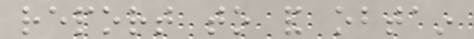report to and obtain
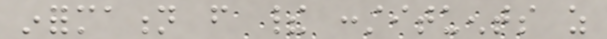information from their constituents as
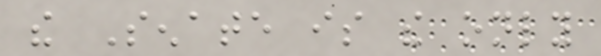the Senate is the only
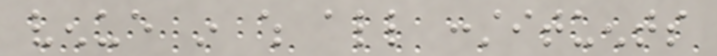venue in which all constituents
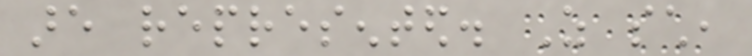are represented. As such,
